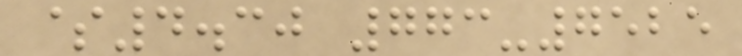$4.30 773-7525
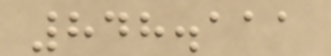848.111
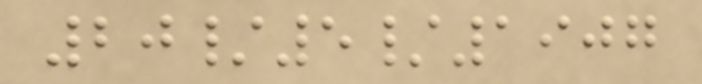20/5/1907
